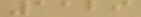1129
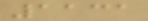1131
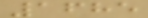1685
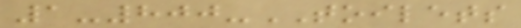1-800-TOILETS
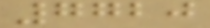7720
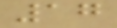17
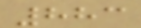883
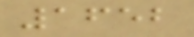1652
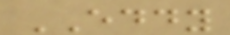EDDY
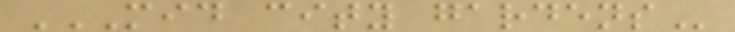MID CITY GARDENS
